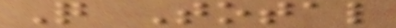Q Total
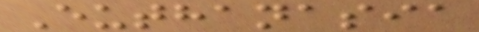Euthanasia
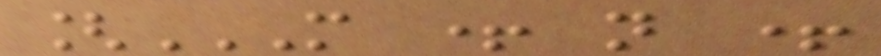[M + N +
